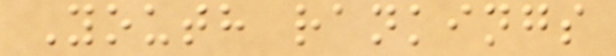Youth rankings
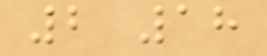2 18
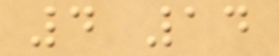4 14
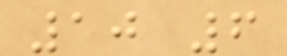10 6
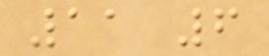11 6
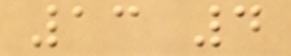13 4
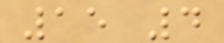15 4
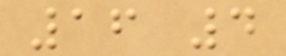16 4
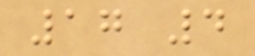17 4
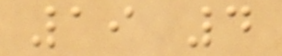19 4
